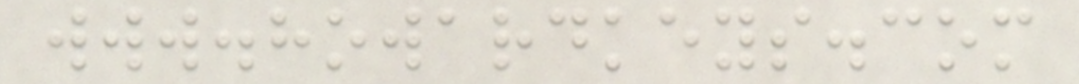www.howardkeys.com
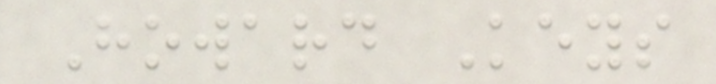Howard Keys
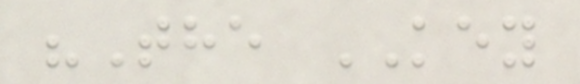"The KEY
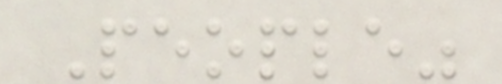People"
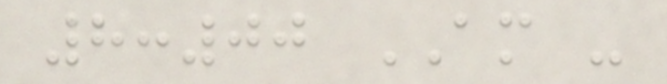8:00 AM -
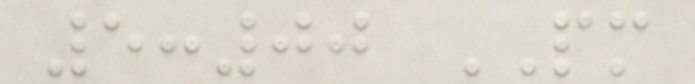5:00 PM
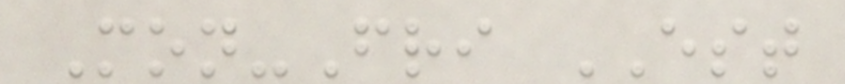Mon-Fri EST
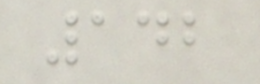142
